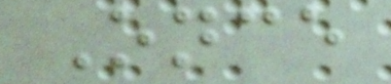Once
